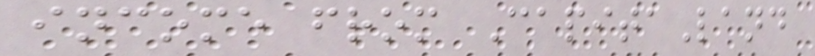income from CapitaLand
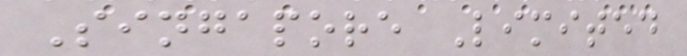Singapore Limited
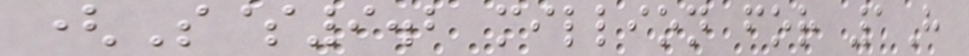(S$9.2 million for 1H
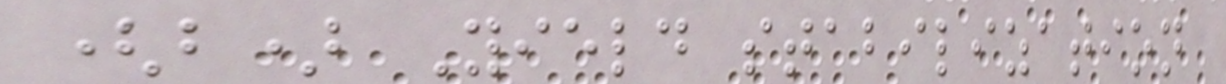(b) Yield stabilization
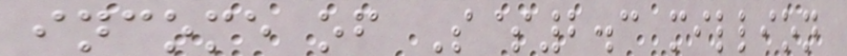income of S$2.3 million
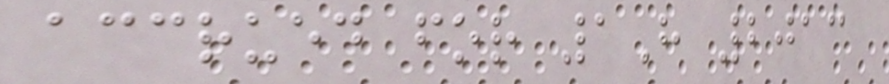accrued for 1H 2013
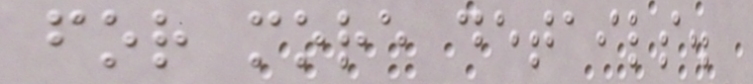for more details.
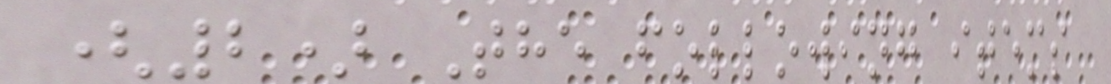(2) The following items
